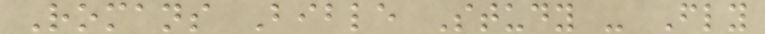Romans Bible Study - Fly
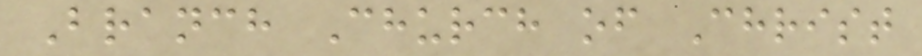Branch Church of Christ
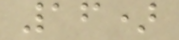16)
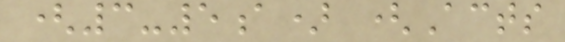(3-5a) (Acts
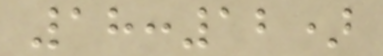18:12)
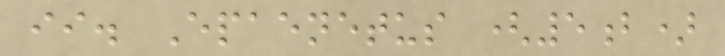ii. Epaenetus (5b)
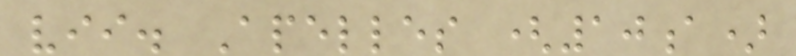vii. Apelles (10a)
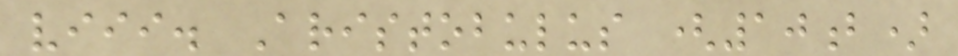viii. Aristobulus (10b)
